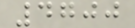4700
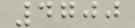4700
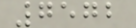7572
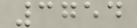3754
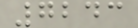7243
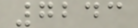7243
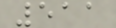511
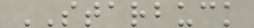STARBUCK
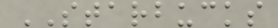STARBUCKS
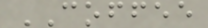COFFEE
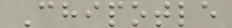Chipotle
